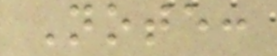Note:
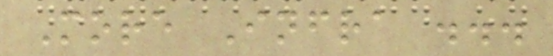More Infra ...
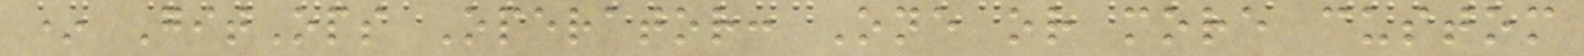* GitOps Operator: One or more custom
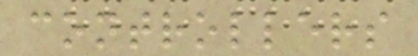controllers
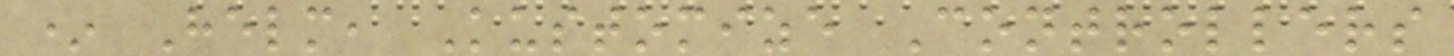* Helm, Kustomize Controllers
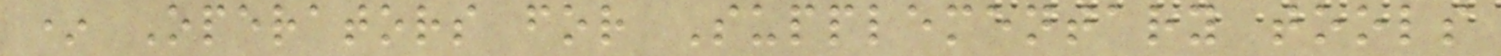* Operators for Supplementary tools
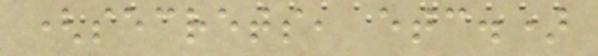(secrets, etc.)
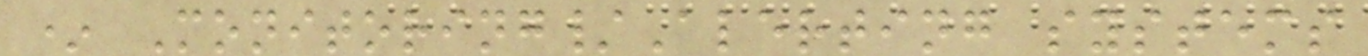* Monitoring/Alerting systems
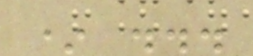* ...
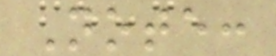Note:
